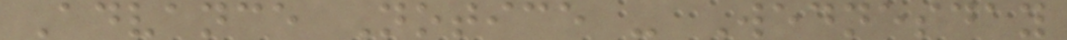Advance Notice - Wednesday
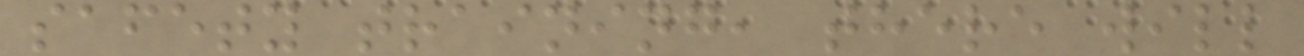safety training, there will
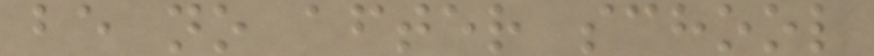be no after school
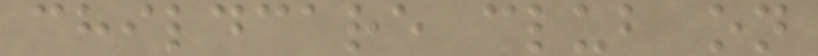childcare club on
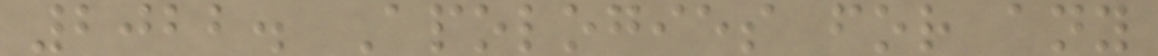2022. Apologies for any
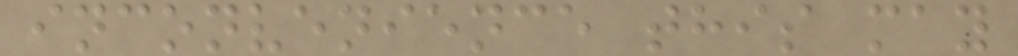inconvenience this may
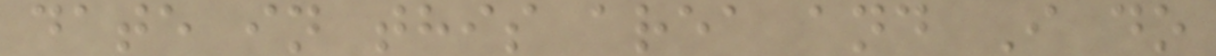date in this area and I do
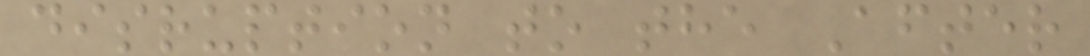disruption to the After
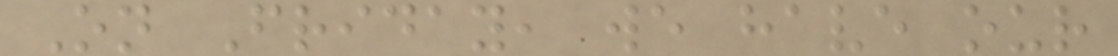On Friday, we have our
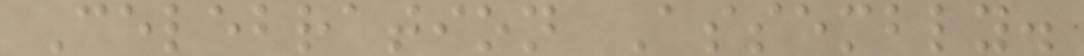Celebration Assembly.
